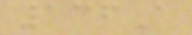136A
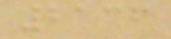2136
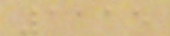1115
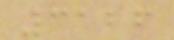3126
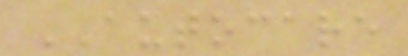AUTOCARE
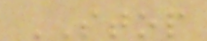STOP
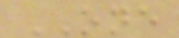ONE
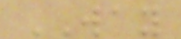WAY
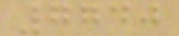7740
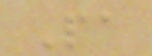Pa
